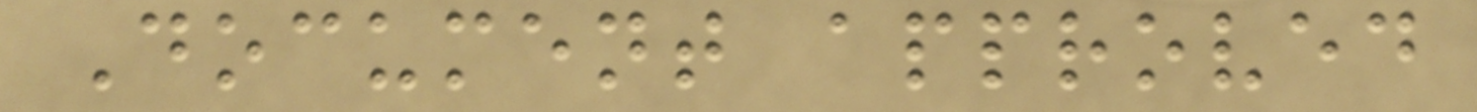Document approved
